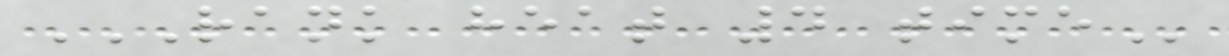RANK HEAT 4 TIME
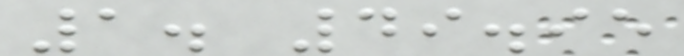1. 49.95
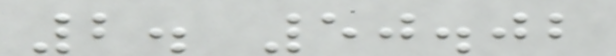2. 50.02
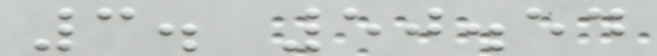3. 50.54
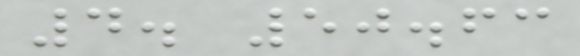4. 50.63
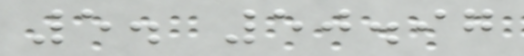5. 50.97
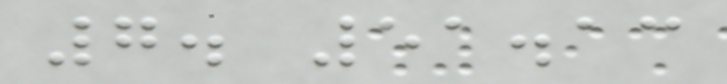7. 51.13
